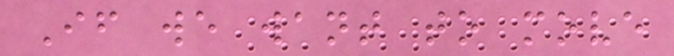If we want to move
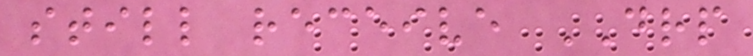still receive DRP
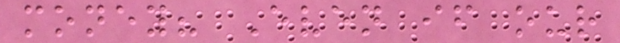money? Even if our
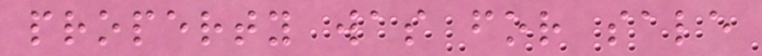property was for sale
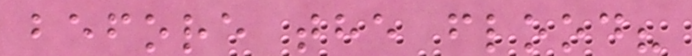before the flood?
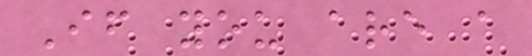If you are a
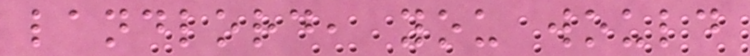landlord, you would
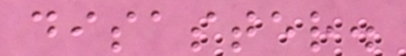disaster.
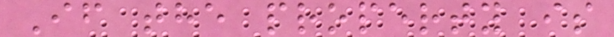If the property is
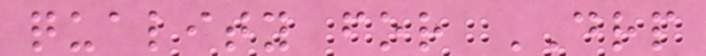quality for DRP
